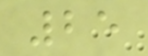25
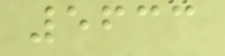5633
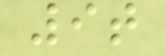9t
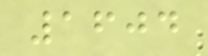1604
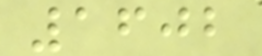1602
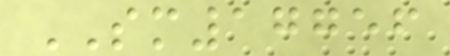SM17756
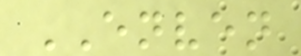ENVEN
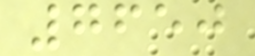7650
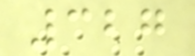327
